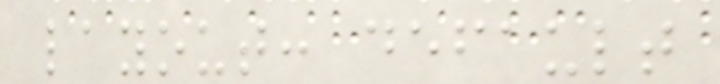layout: default
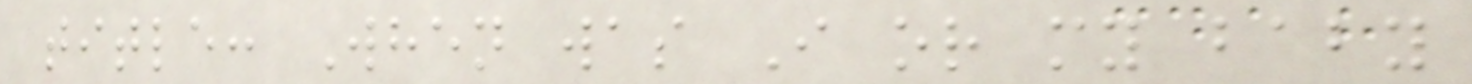title: When was I or my baby
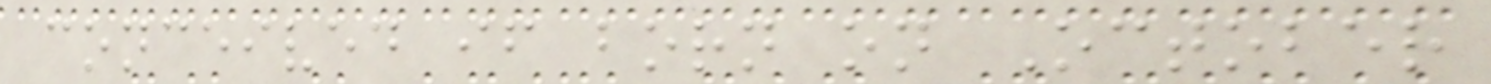conceived if born on October
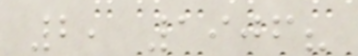2, 1906?
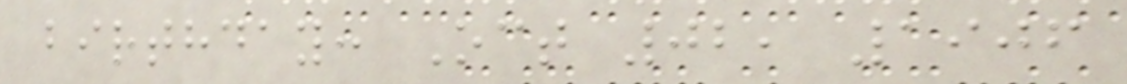birthday: Oct 02, 1906
